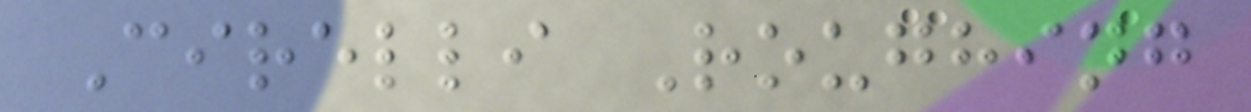Cirelli Roughing
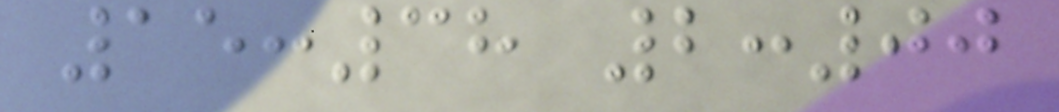15:38 2:00
